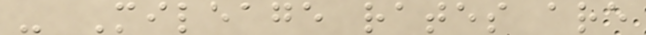- Mileage rates are
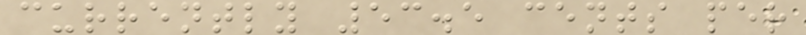currently 53.5 cents per
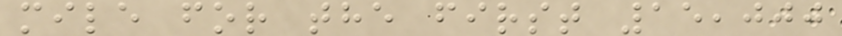mile for the first 15,000
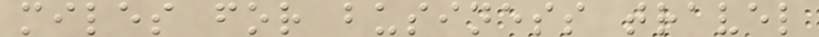miles for business travel
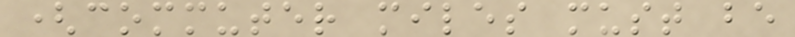(commuter miles must be
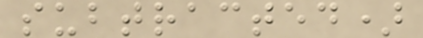subtracted)
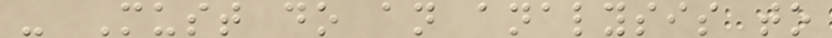- Must do an analysis to
